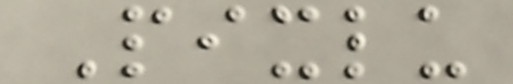Pixlu
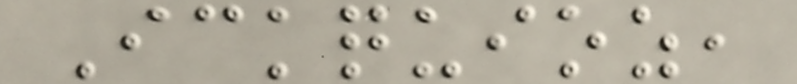Ickquioz,
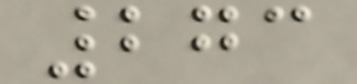273
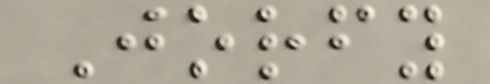Jorfy
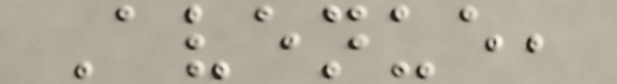Avenue,
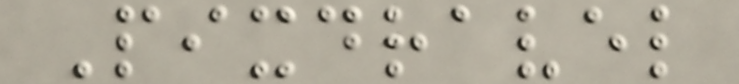Pixdravel
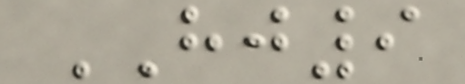HJ9
